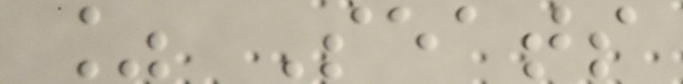% Seats
